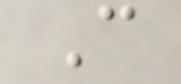C
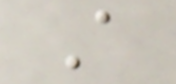A
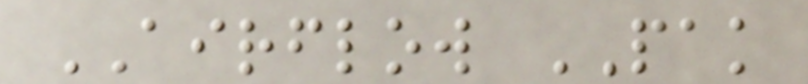AIRFLOW PAK
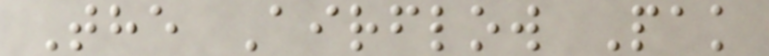The Airflow Pak
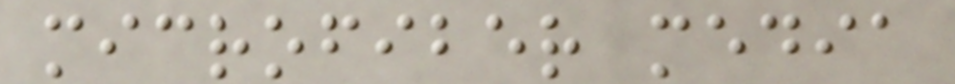microfiber media
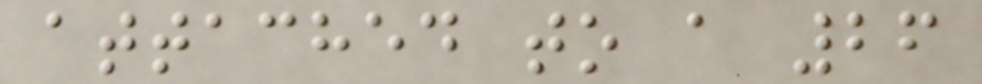attached to a 26
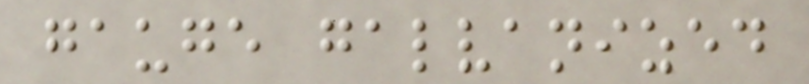gauge galvanized
